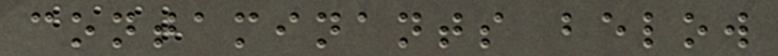contaminants below
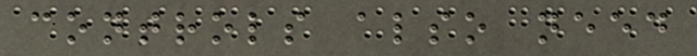controls also need
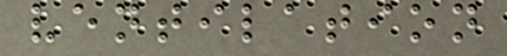ventilation
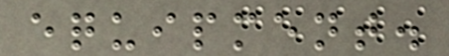equipment.
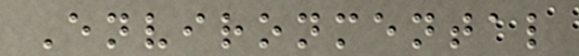Environmental
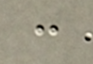:
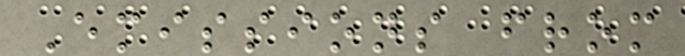Emissions from
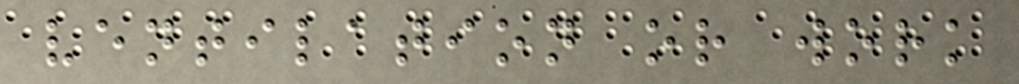ventilation or work
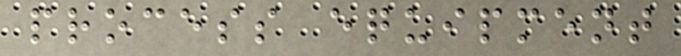process equipment
